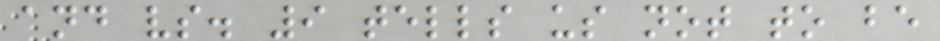and vs. 9 tells us not to be
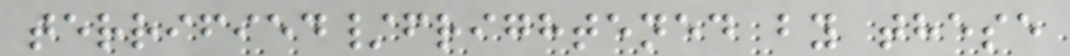terrified/frightened by these
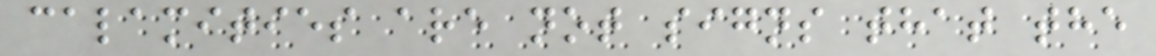calamities are not signs that the
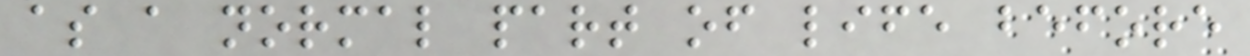as a normal part of life before
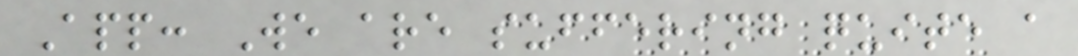App: We are suffering quite a
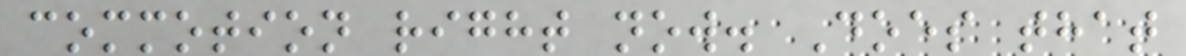commotion right now. Does that
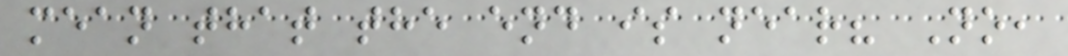mean that the end is near? No,
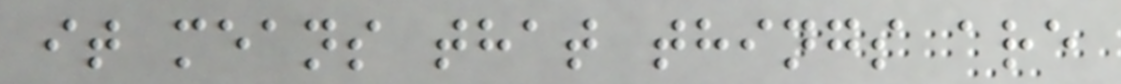it means that things are
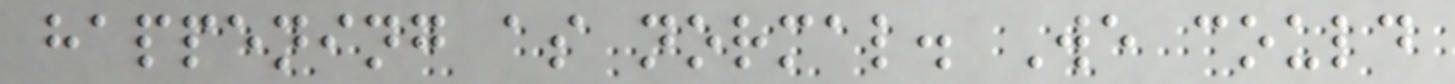happening as normal. We could
